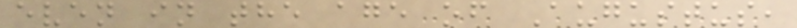even in the age of Augustus,
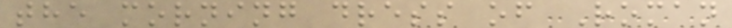the morning dress of Roman
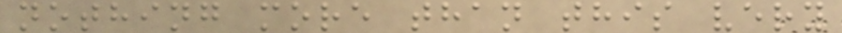nothing more than this very
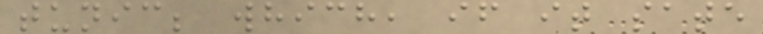tunic; which, if it sate
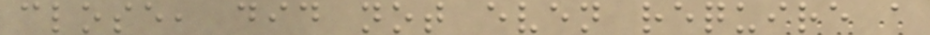close, did not even require a
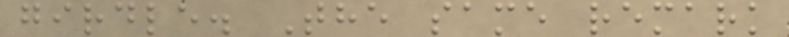girdle. The same remark
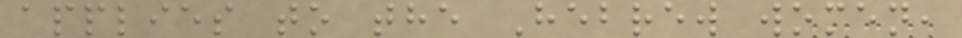applies to the Hebrew women,
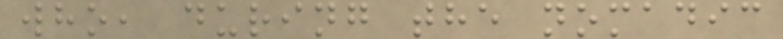who, during the nomadic
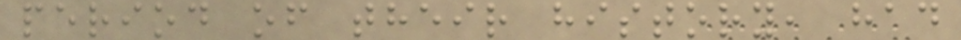period of their history, had
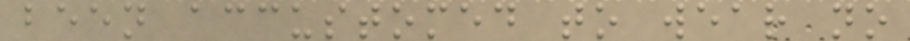been accustomed to wear no
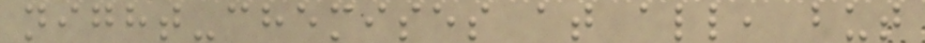night-chemises at all, but
